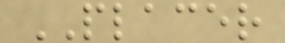PLACER
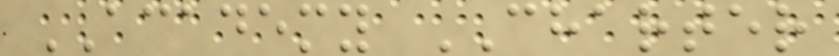ACADEMY CHARTER
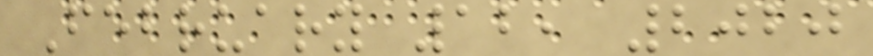February 12, 2020
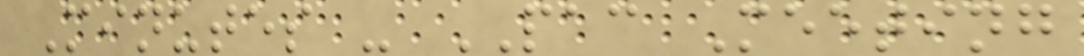Minutes - PAC Meeting
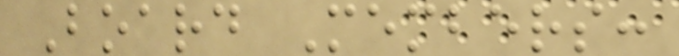Board Members:
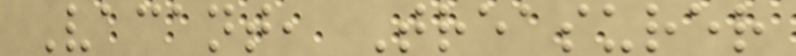Vacant, Treasurer
